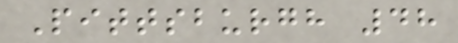Pittsburgh 48
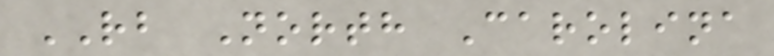RB North Carolina
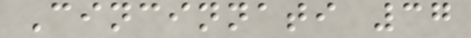Cincinnati 37
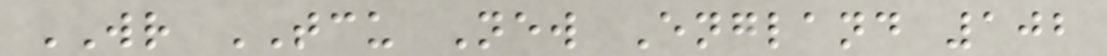WR TCU New England 102
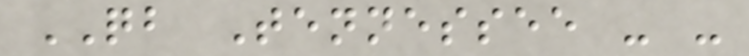QB Tennessee - -
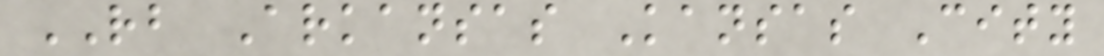RB Arkansas Kansas City
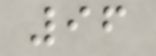96
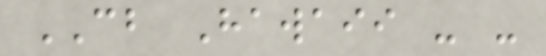CB Hawaii - -
